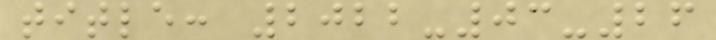title: 2022-03-26
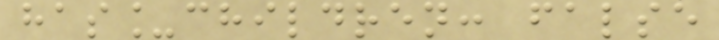has_children: false
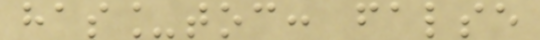has_toc: false
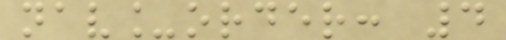nav_order: 4
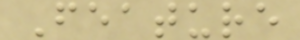Feature
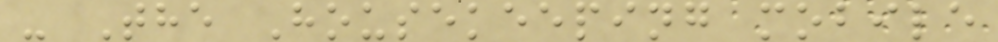- The Housekeeping mobile
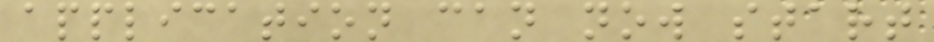application can now start
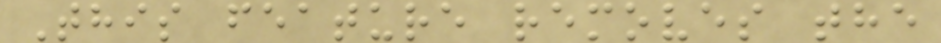This feature removes the
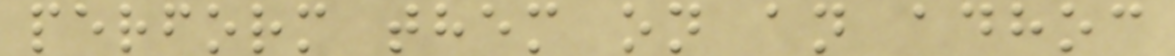perform them on an adhoc
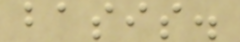basis.
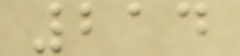214
